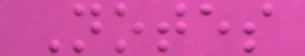Notes
